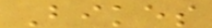Bikes
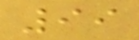99
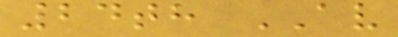24th AV
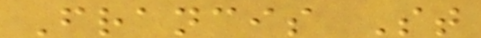Francis St
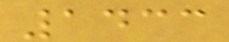1433
